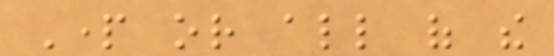Part or all of the
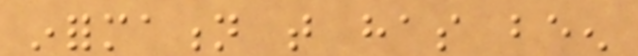information that has been
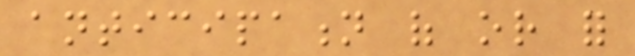anticipation of or for
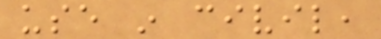use in civil,
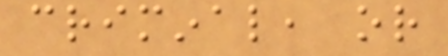criminal, or
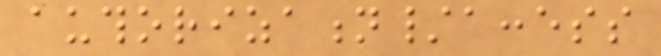authorization/access
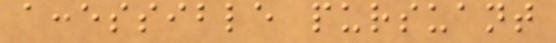accessible pursuant
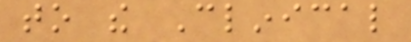to the Clinical
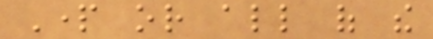Part or all of the
